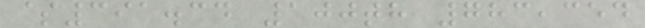$391.34 100th 783,354
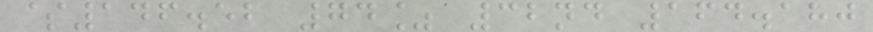$146.52 74% 32nd 164.180
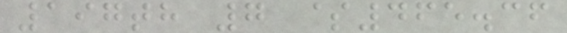197th 7 $465.36
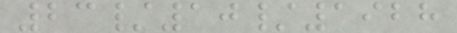23/10/1928
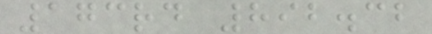173rd 892.32
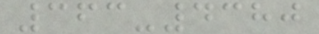363-4380
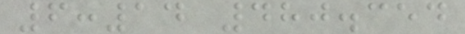6:14 480.354
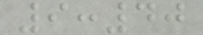9:40
